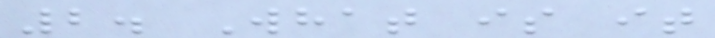2. What is it
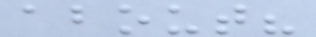about?
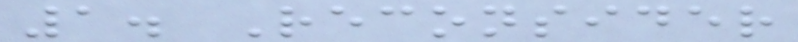1. Reconsider
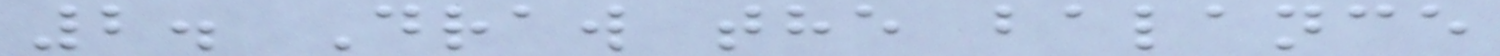2. Draw the balance
